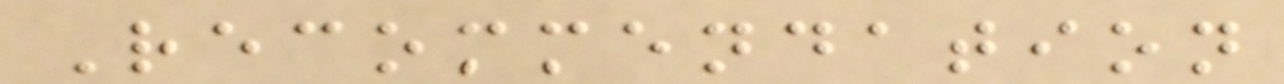Recommendation
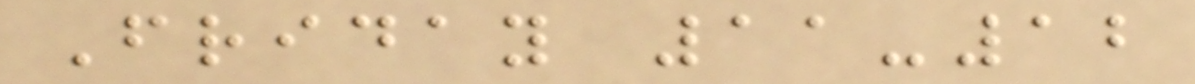Friday 11-12
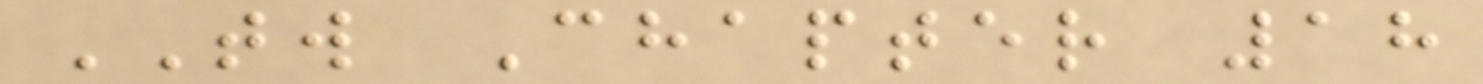TW Chapter 18
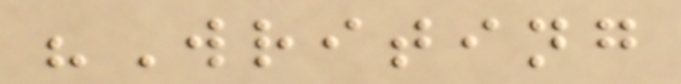"Writing
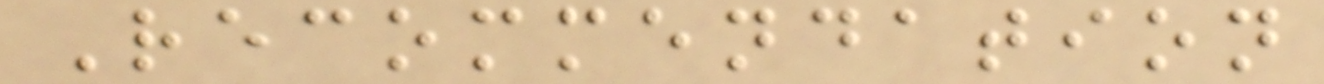Recommendation
